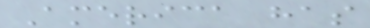America has
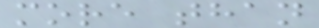more than
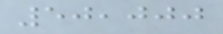50,000
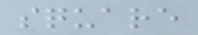square
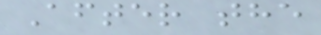After the
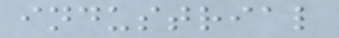industrial
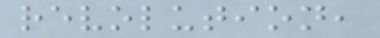revolution,
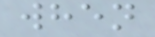when
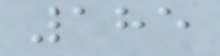185
